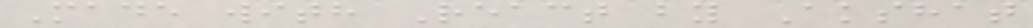Made with React by Akshat
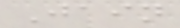Jain
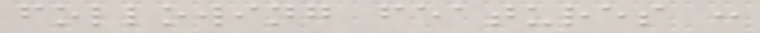following features :
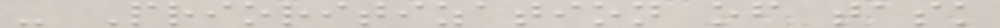- Prioritization of task
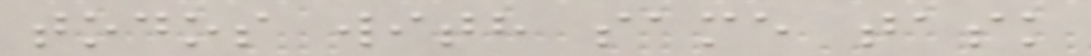todos with same task
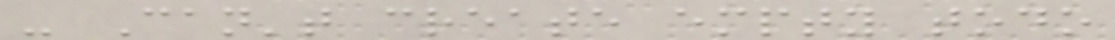- Can't create empty todo
